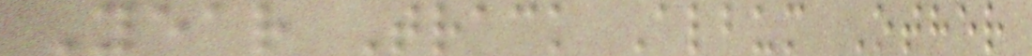Year Track Album Other
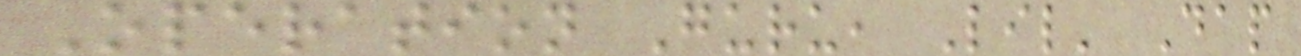Operation Guru, Lil' Dap
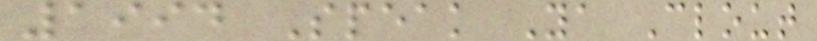1994 Speak Ya Clout
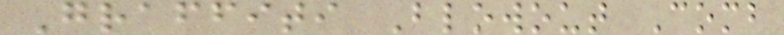Graffiti Blowout Comb
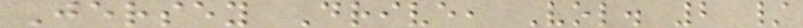Jersey Drive, Vol. 2 /
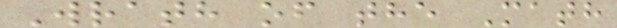Wrath of the Math
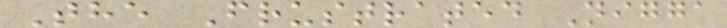The Frustrated Nigga
